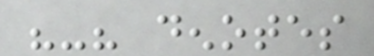"-" denotes
